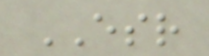ESR
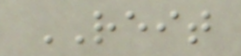REIT
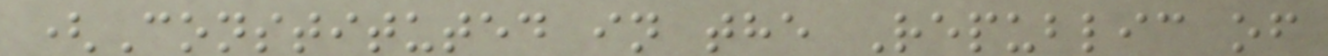(Constituted in the Republic of
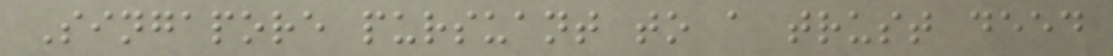Singapore pursuant to a trust deed
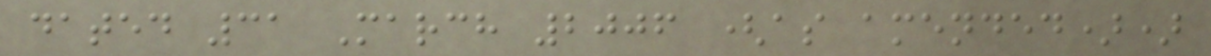dated 31 March 2006 (as amended))
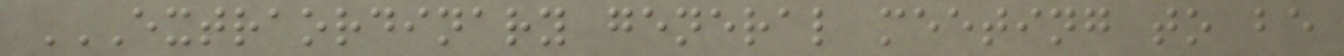EXTRAORDINARY GENERAL MEETING TO BE
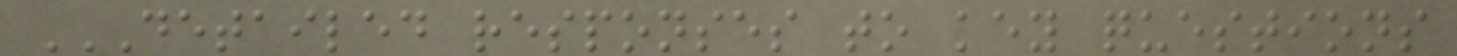DETAILED RESPONSES TO KEY QUESTIONS
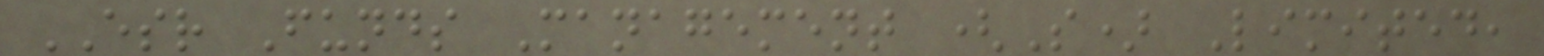ESR Funds Management (S) Limited,
